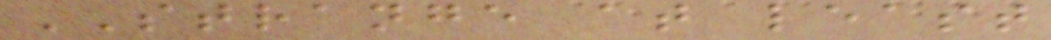STRANGE at least
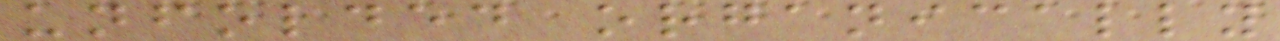unfolded organically
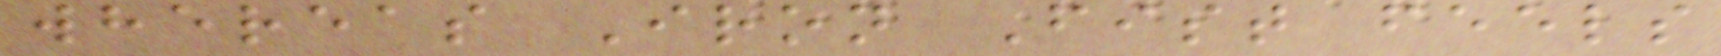whereas Iron Fist feels
